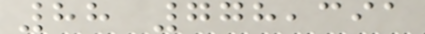88 778,391
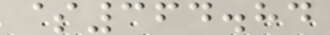$364.84
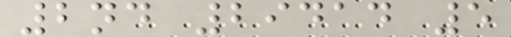2nd 29414 5
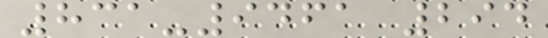831-9461 294
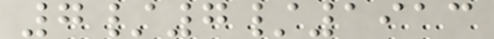7/7/1913
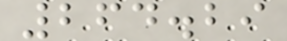264.29
